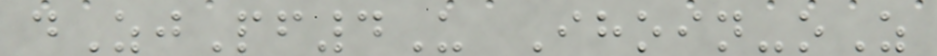dZjPf4U Ihoin-oZ
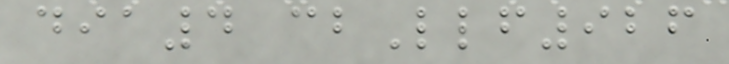dia4 cbLlf926
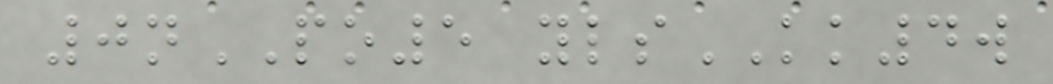0nPO5 ylsKK4w
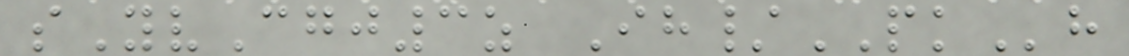sYvCgj3z Ih/PKh
